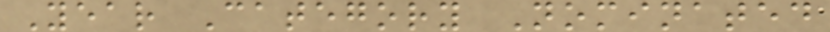Year Category Nominated
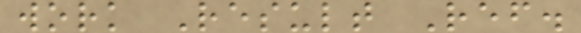work Result Ref.
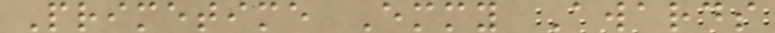Primetime Emmy Awards
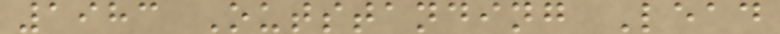1983 Outstanding Lead
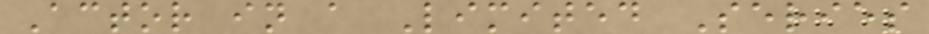Actor in a Limited Series
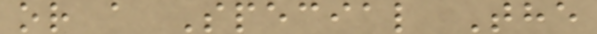or a Special The
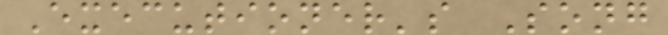Executioner's Song
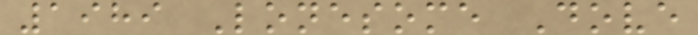1989 Lonesome Dove
